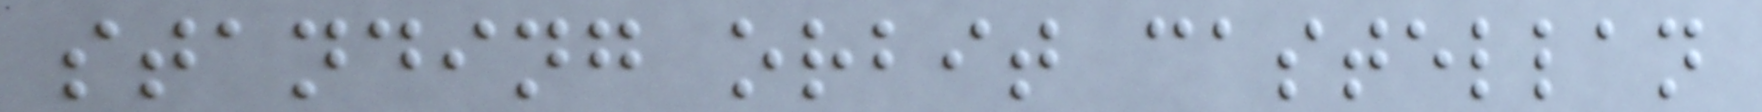standing orbit castellan
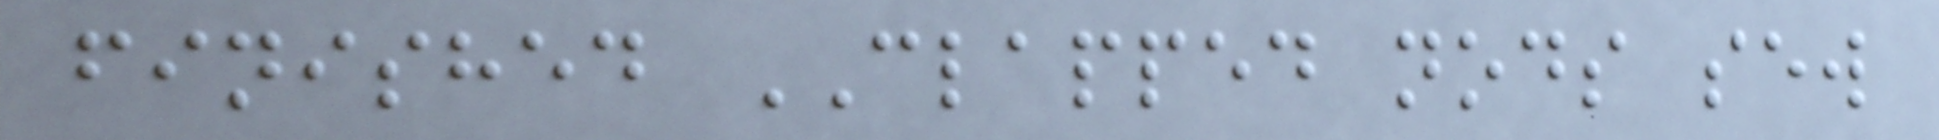finished CLAPPED nods sew
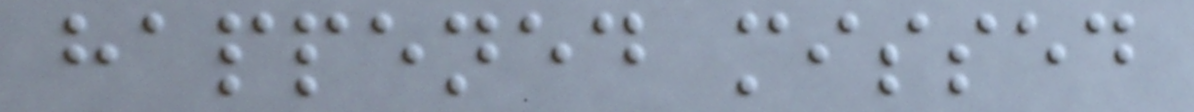happened missed
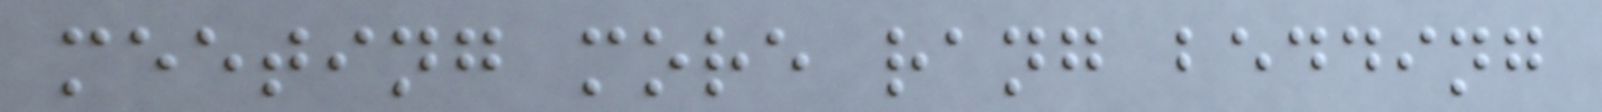meeting more rang bedding
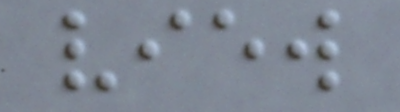view
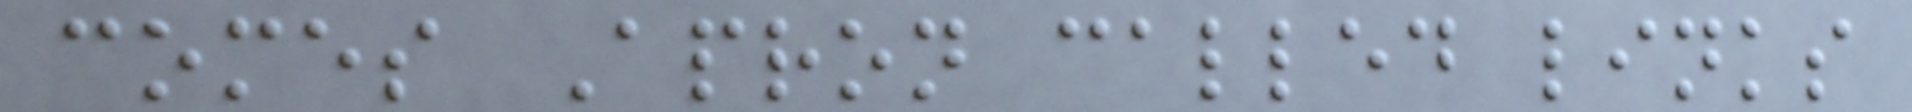comes Apron called links
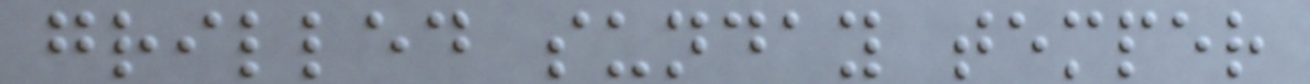grilled sunday temper
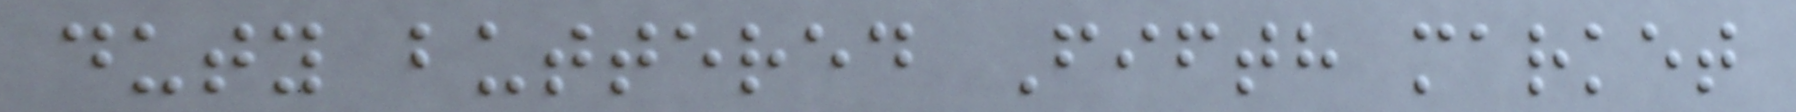duty buttered Fifth market
